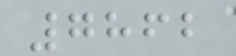7862
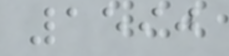1590
